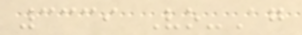3339 Vo-Ag
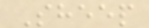Sheep
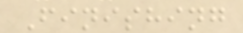Finishing
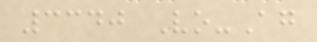3340 Vo-Ag
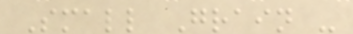Small Grain -
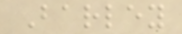Barley
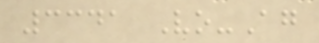3341 Vo-Ag
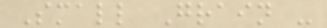Small Grain -
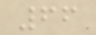66
